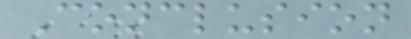Conclusion
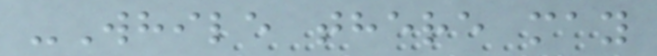-While there may
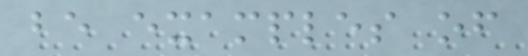be examples of
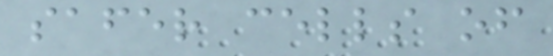safer cells of
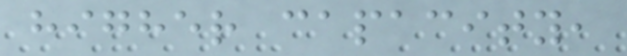higher capacity,
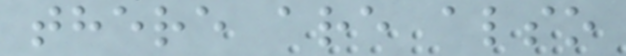there are also
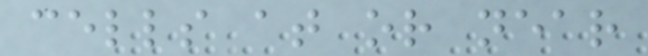cells at or near
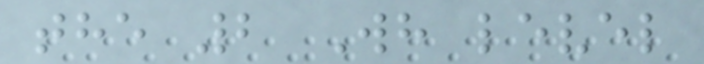the 2 Wh level
